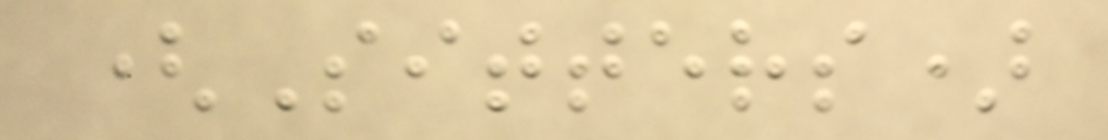(Sitters)
